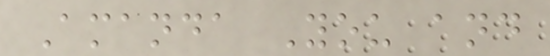Amanda You and
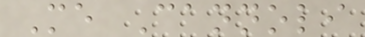Me Cannoli
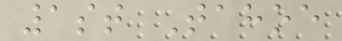1st Tahoe
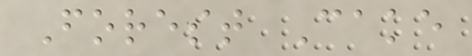Forest Cake
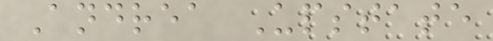Andrea Upstate
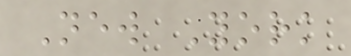New York
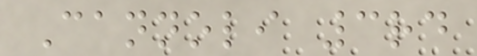Cannoli 3rd
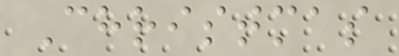Christmas
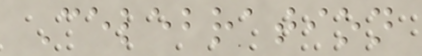Celebration
